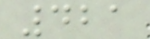421
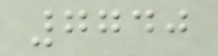7740
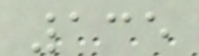135
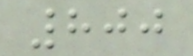800
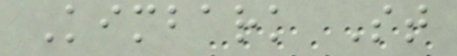Kimbark St
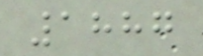1887
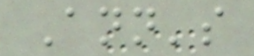Ann's
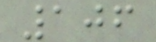106
